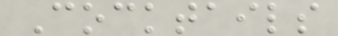Cocktails
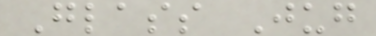Glass Jug
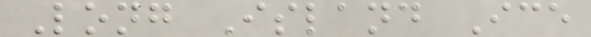Long Island Ice
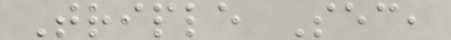Triple Sec,
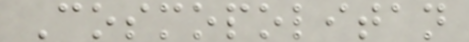Cosmopolitan
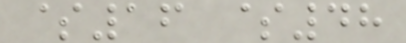$16 $48
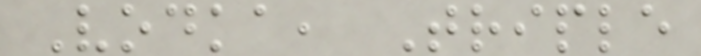Vodka, Triple
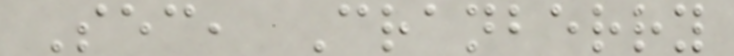Sec, Cranberry
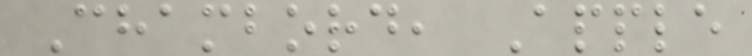Chambord, Apple
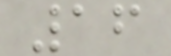16
